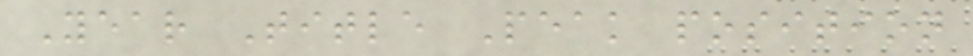Year Title Peak position
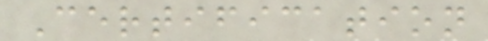Certification
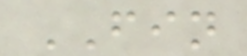FIN
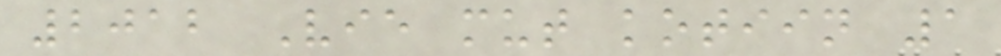2012 Vie mut kotiin 1
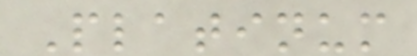Platinum
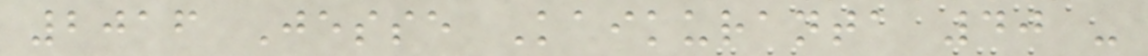2016 Jesse Kaikuranta 40 -
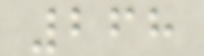268
